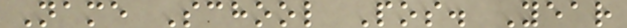Name School Pos. Year
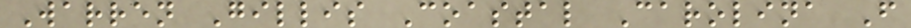Warren Gillis Coastal Carolina F
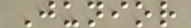Junior
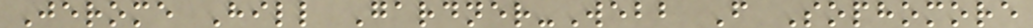Jerome Hill Gardner-Webb F Sophomore
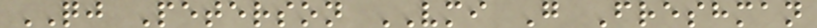QJ Peterson VMI G Freshman
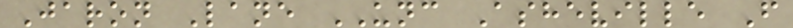Jaron Lane UNC Asheville F
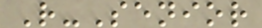R-Senior
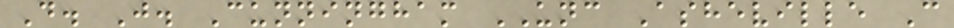D. J. Cunningham UNC Asheville C
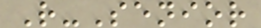R-Senior
